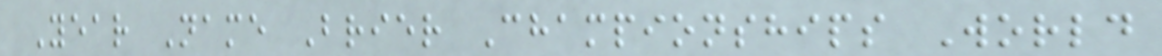Year Name Brier Championships World
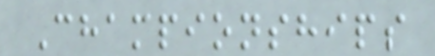Championships
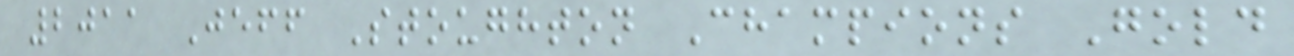2011 Jeff Stoughton Champions Gold
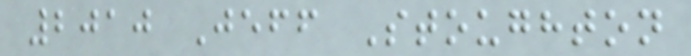2010 Jeff Stoughton
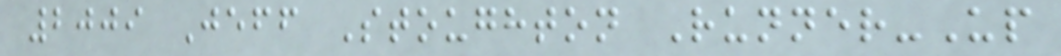2009 Jeff Stoughton Runner-Up
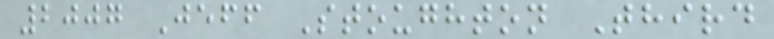2007 Jeff Stoughton Third
